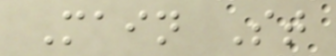Main St
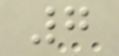7
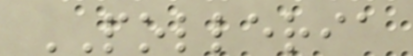POLLERIA
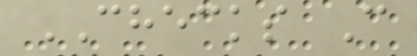CHECKS C
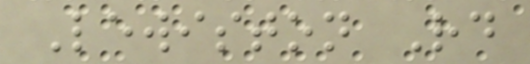Lewiston Rd
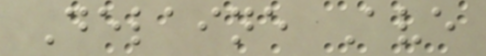Delaine Ave
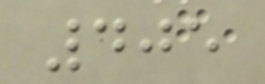405
